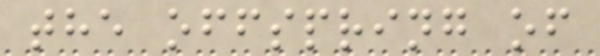the offspring of
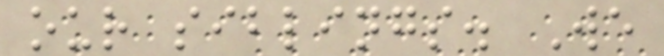our siblings. We
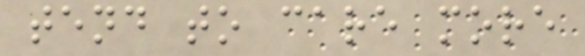tend to care more
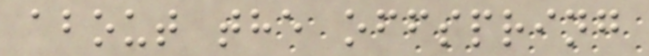about the offspring
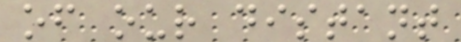of our distant
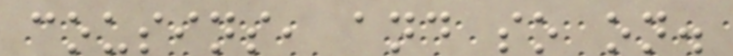cousins, and so on.
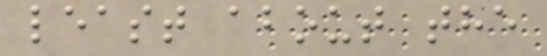least about the
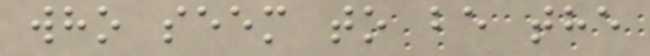who seem to be the
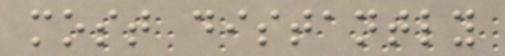most distantly
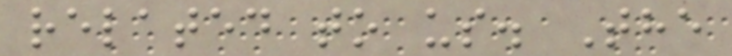related to us. The
